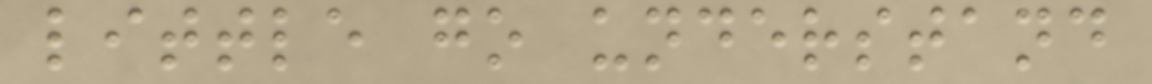little go understand
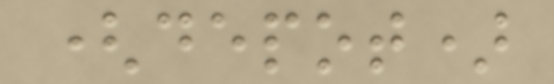(depot)
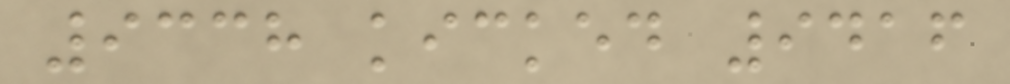9338 kicked 9416
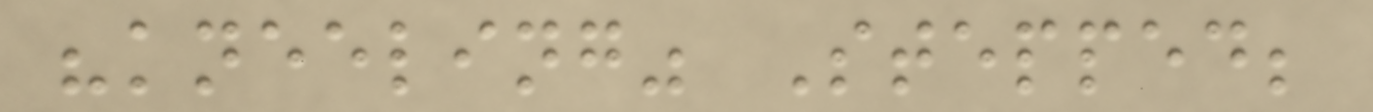"kneeling" Stepped;
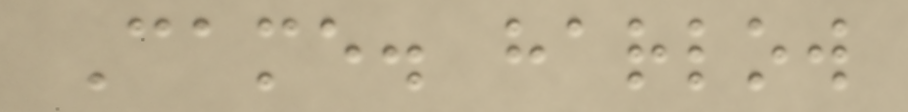Came. harlow
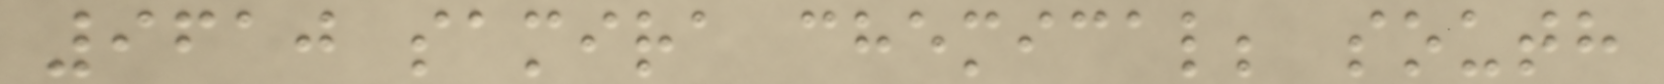9610 samira chemical; south
